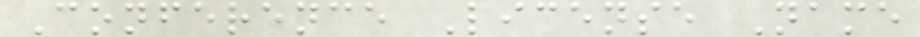Conference License Name
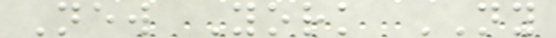New York NY
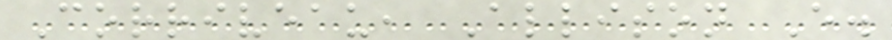Corriveau, Allison E.
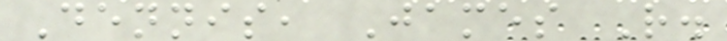Dennis, James R.
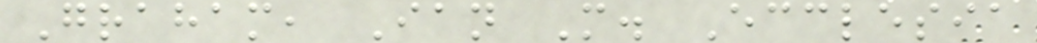Graham, Ian M. Ecclesia
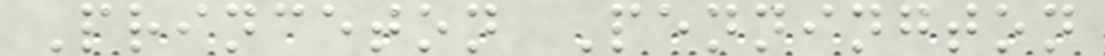Princeton Pennington
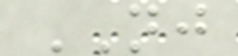NJ
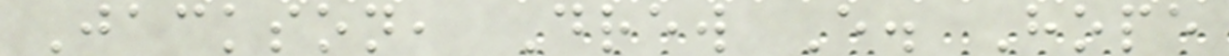Jackson, Drew E. Hope
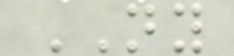NY
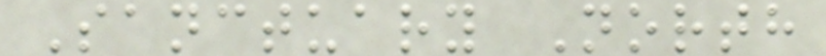Sanctuary North
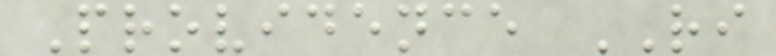Providence RI
